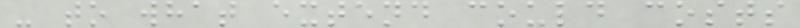- to what extend could costs
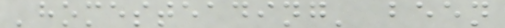'homesteading' been
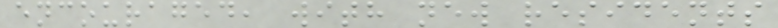encouraged, with new residents
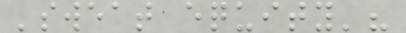'sweat equity'?
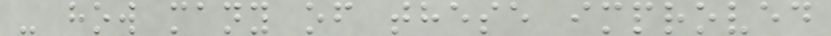- how many of these improved
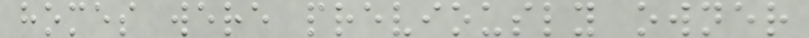homes were previously owner
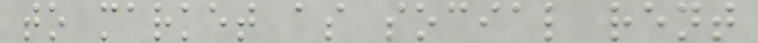to market as social rent
